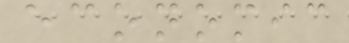economic
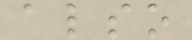also
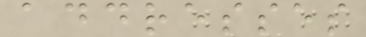addresses
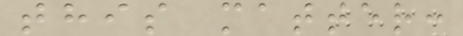this matter:
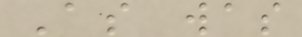As was
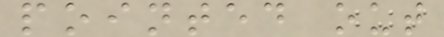pointed out
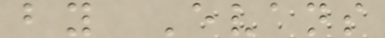by Evans
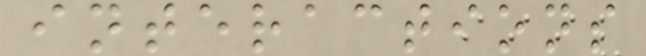interactions
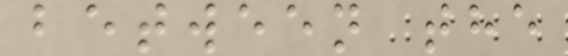between the
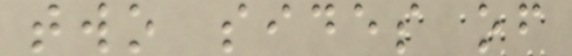two sides of
